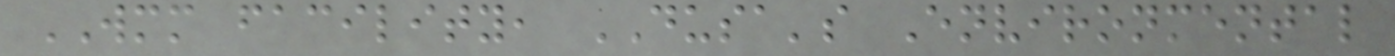WMM facility, DUSA's Environmental
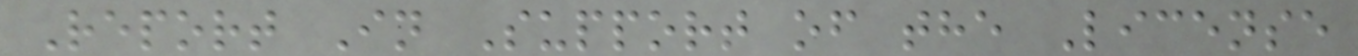Report In Support of the License
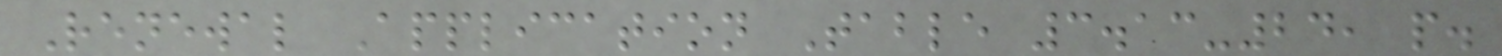Renewal Application Table 3.13-24, p.
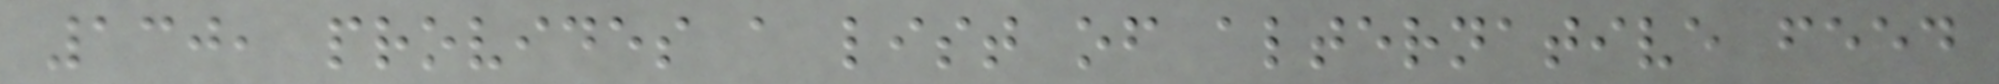130, provides a list of alternative feed
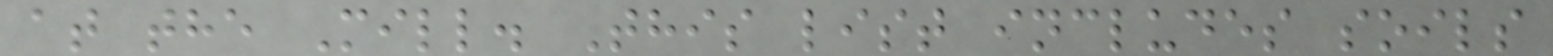at the Mill. This list includes soils
